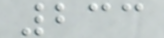233
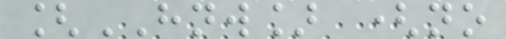[HNW] (no
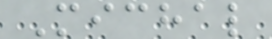Michal
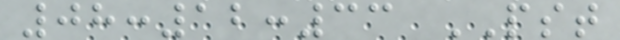08:12:33 PST
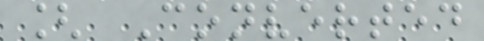[ Converted
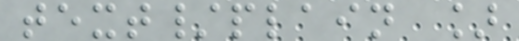text/plain ]
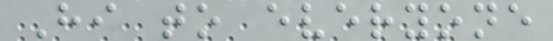Hi to everyone
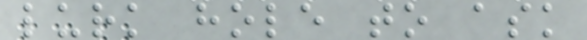lurk hole to ask
